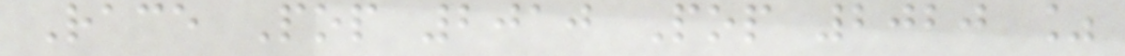Race Pop 2010 Pop 2020 %
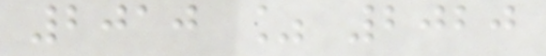2010 % 2020
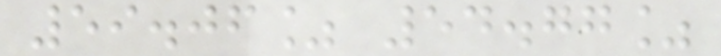59.06% 54.77%
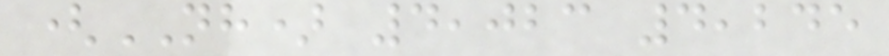(NH) 4,023 4,245
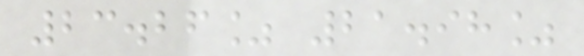23.26% 21.98%
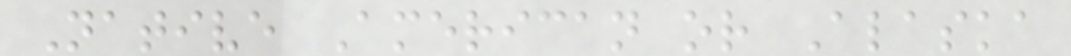Native American or Alaska
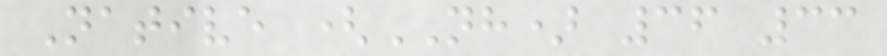Native (NH) 36 33
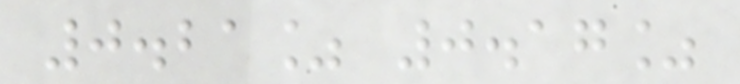0.21% 0.17%
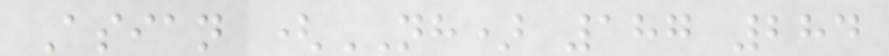Asian (NH) 187 284
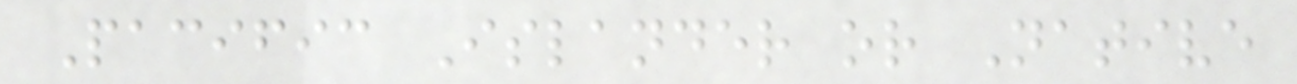Pacific Islander or Native
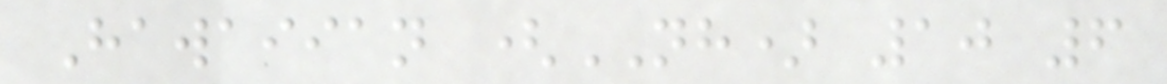Hawaiian (NH) 10 6
